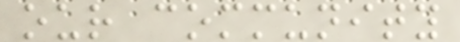our community
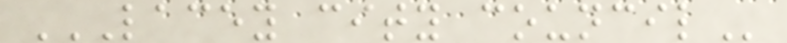LACEY CITY COUNCIL
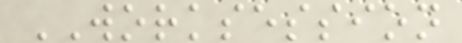WORKSESSION
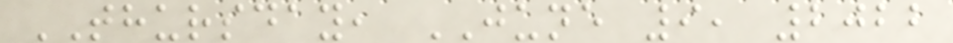THURSDAY, JUNE 9, 2022
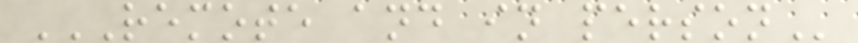REMOTE AND IN PERSON
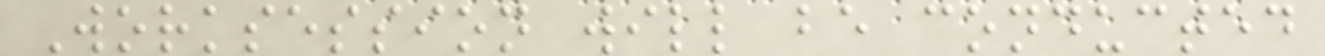Worksession will be conducted
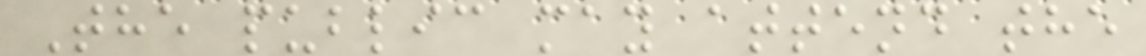The public may attend the
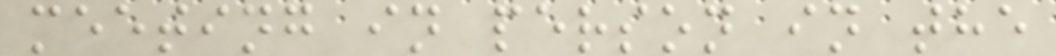meeting in person in the
